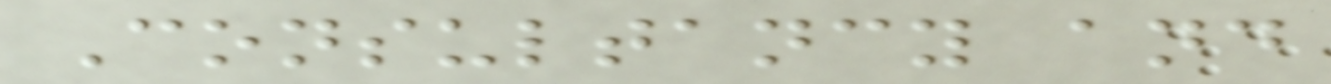Consultancy and
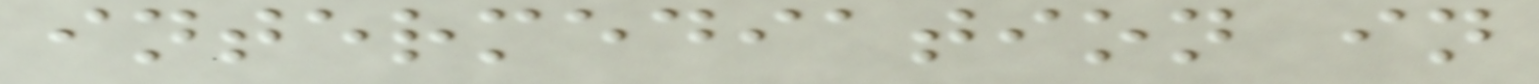intermediation in
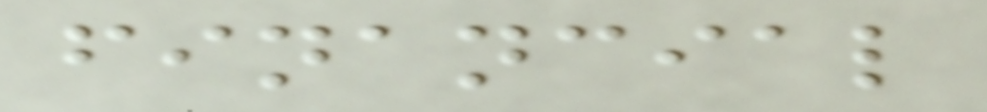financial
